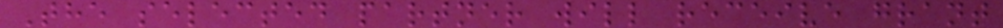The selected partner will receive grant
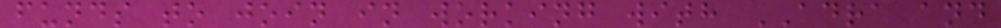funds to join in working with ADRA and
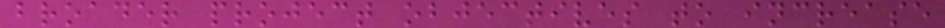broader project objectives to increase
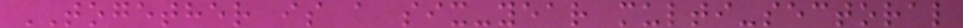TOGETHER is a six-year multi-sectoral
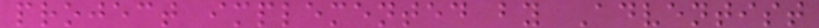project implemented by Adventist
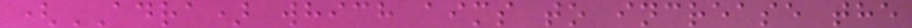(ADRA) which aims to increase the
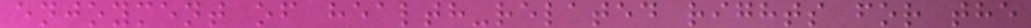enjoyment of health-related rights for the
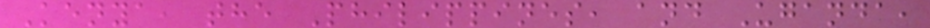Kenya, the Philippines, and Uganda,
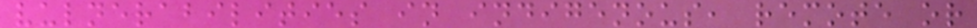vulnerabilities in indigenous, remote or
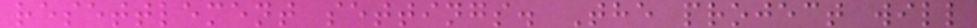resettlement settings. The project will
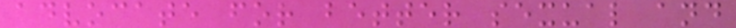advocate for better sexual and
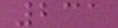231
